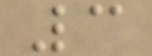3
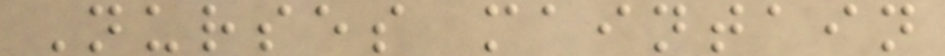Nurses maintain
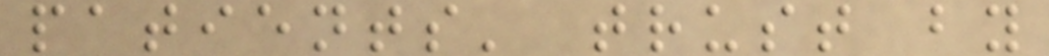patients' trust by
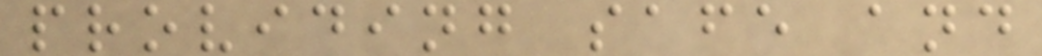providing safe and
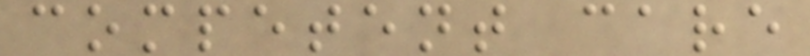competent care
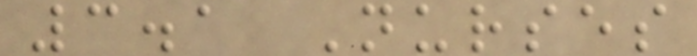3.1 Nurses
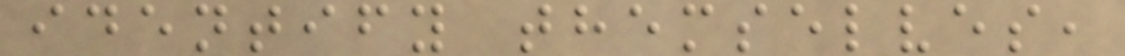identify themselves,
